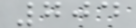704
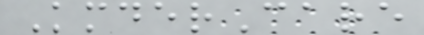KmderCare
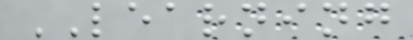LEARNING
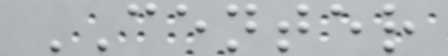CENTER
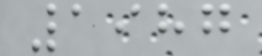1987
